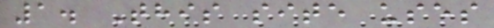1. This site uses
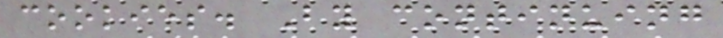cookies. By continuing
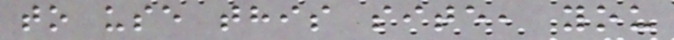to use this site, you
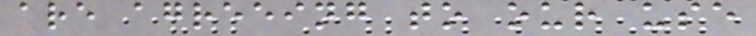are agreeing to our use
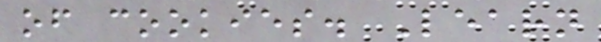of cookies. Learn
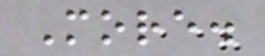More.
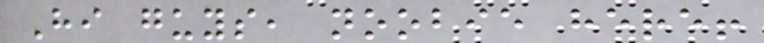Hi guys, noobie here!
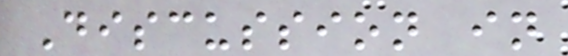Discussion in
